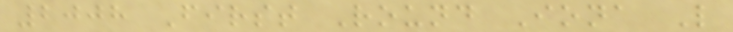2008 First Round Iona L
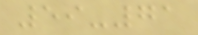59-71
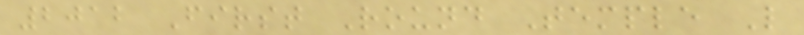2012 First Round Temple L
